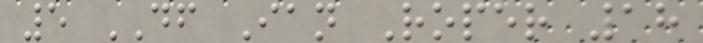5 DF Ian Roper 18
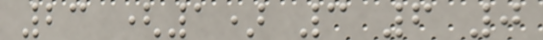23 (1) 3 6 0
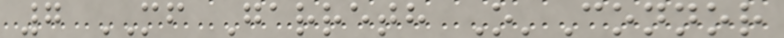7 MF Garreth O'Connor
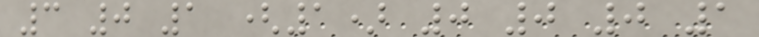3 0 1 (1) 0 0 0 1
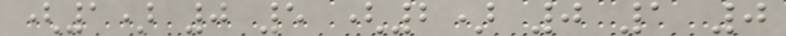(1) 0 5 (2) 0 1 0
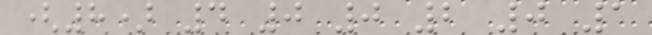(8) 4 0 0 2 0 1
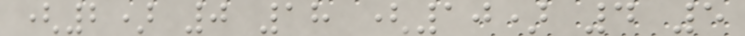(2) 0 18 (10) 4 5
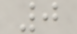0
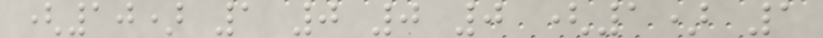(10) 1 0 0 0 (1) 1
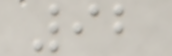92
